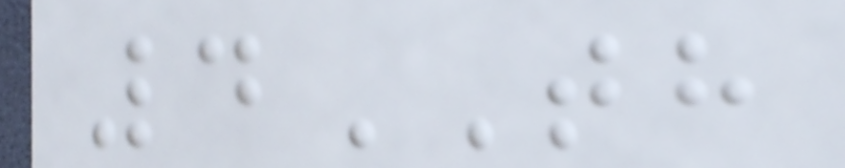4TH
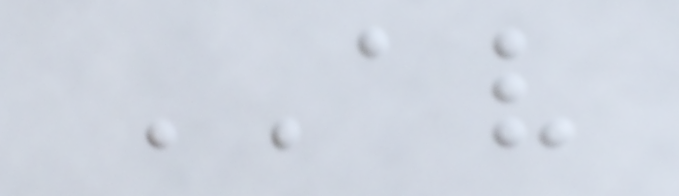AV
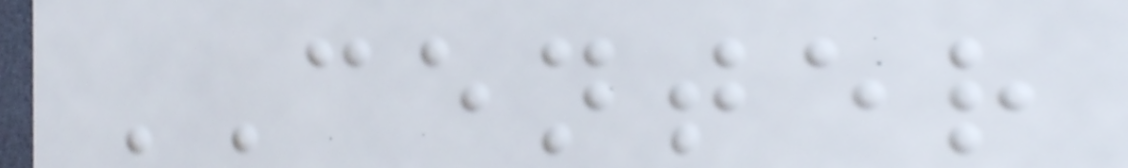CENTER
